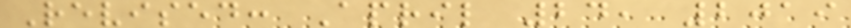Revised: April 24, 2019
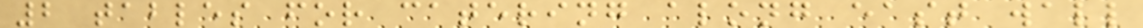2 tables for catering along east wall
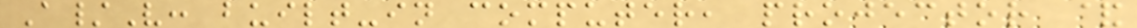A/V: built-in computer, projector &
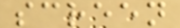screen
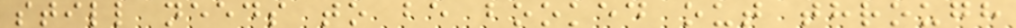still needs to be booked out through
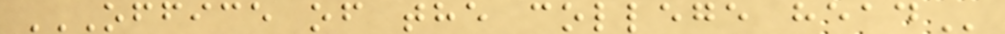OFFICE OF THE COLLEGE HEAD
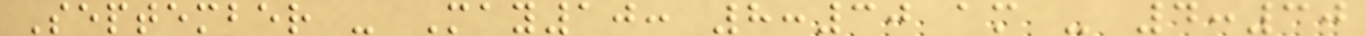September - May10: 8:30 am - 4:30
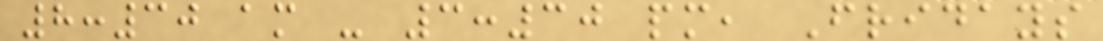8:30 am - 3:30 pm, Fridays
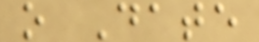o Date
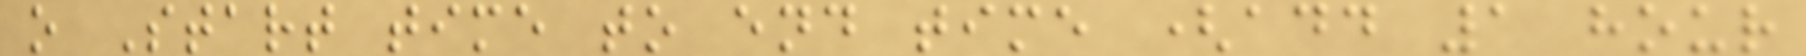o Start time to end time (add 1 hour
